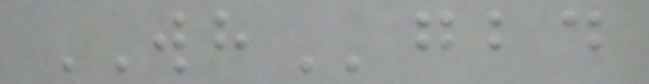WHgbd
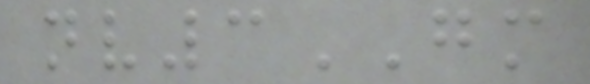nv3GM
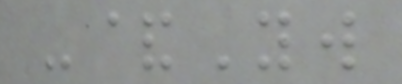-&Yw
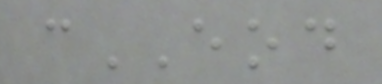cEOD
